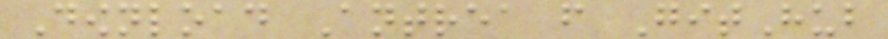Download Antrea from GitHub
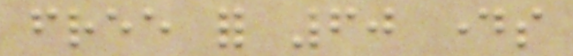free for 60 days
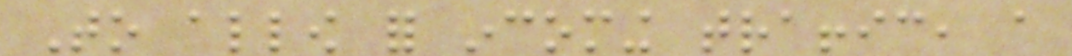To allow for incoming traffic, a
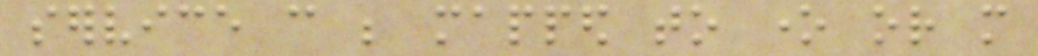service can be mapped to one or more
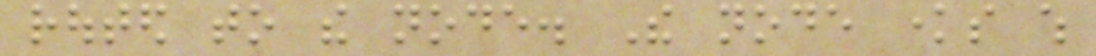routed to the node. The node knows which
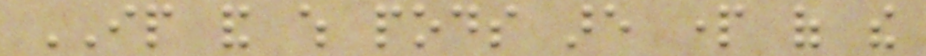IP and which pods are part of the
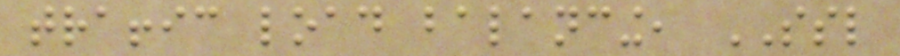traffic load balancing, SSL
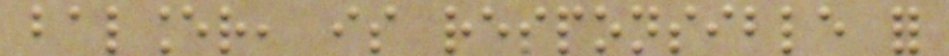balancer, is responsible for
